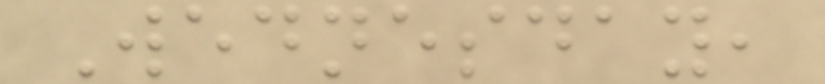Wednesday,
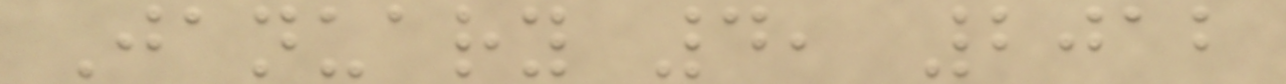January 4, 2012
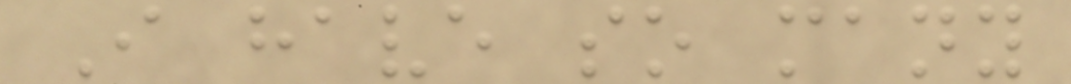I have so many
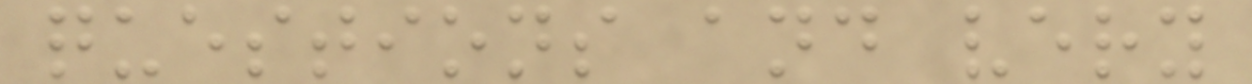questions and very
